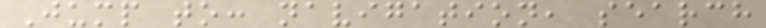Jump to: navigation, search
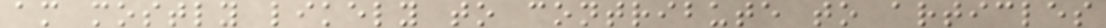am mostly likely to contribute to articles
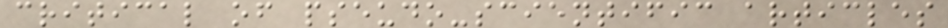critical of pseudo-scientific articles
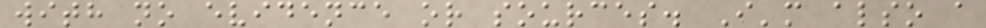with no evidence or sources. I'm also a
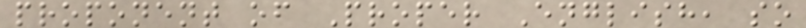proponent of Proper English, so
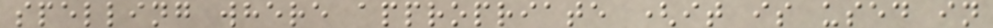spelling where appropriate (it is used in
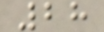28
